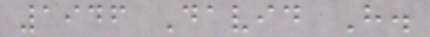1946 David H.
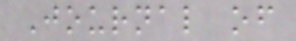Journal of
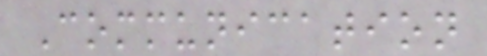Communication
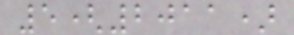5(2011)
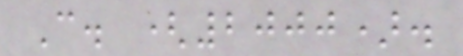C. (2000).
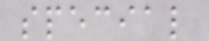special
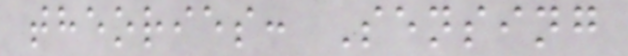theories: Sensing
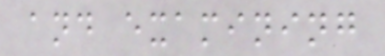and examining
